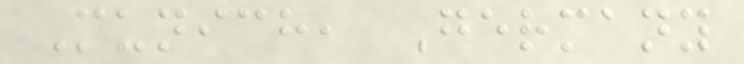Munich, Germany
